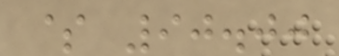$ 90.00
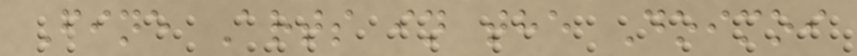Fine Arts in the Doimoi
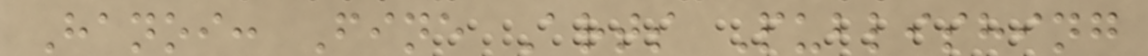Hanoi: Fine Arts Publishing
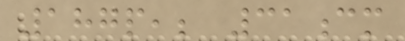187p,; 31cm
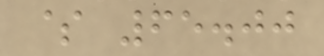$ 65.00
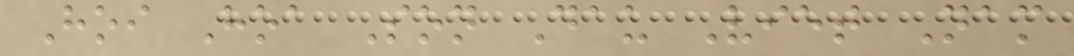Hoi Hoa Son Dau Viet Nam
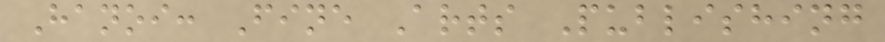Hanoi: Fine Arts Publishing
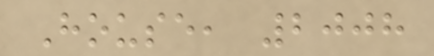House, 2008
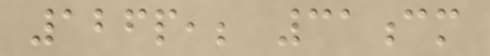126p,; 31cm
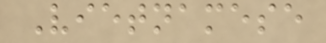Vietnamese
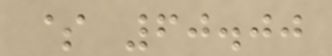$ 60.00
